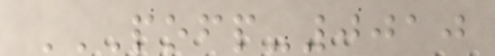POFP-0010
